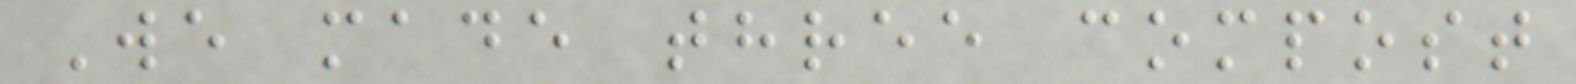We made three compost
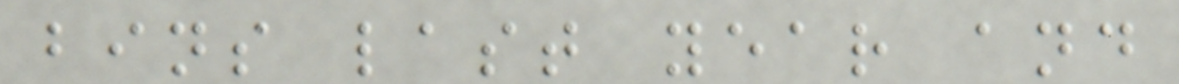bins last year and
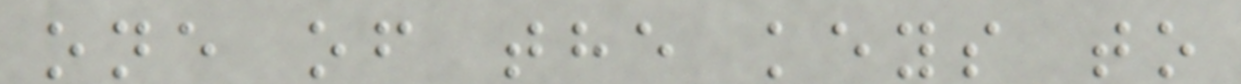one of the keys to
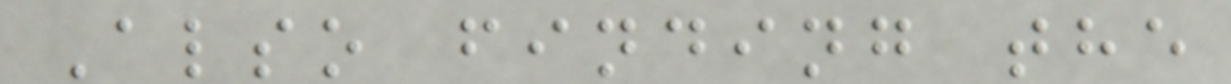Also finding the
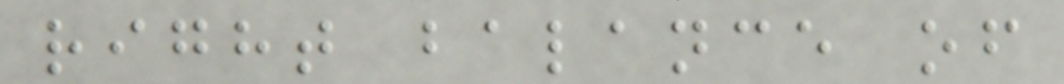right balance of
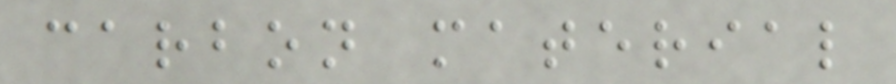carbon material
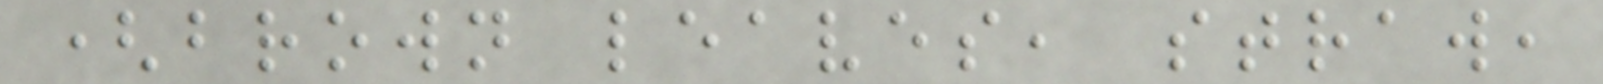(brown leaves, straw,
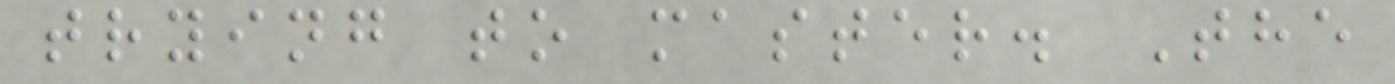trying to master. The
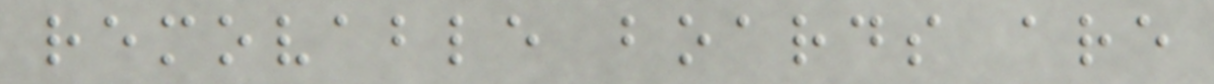removable boards are
